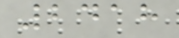2418
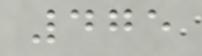475
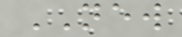NEW
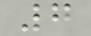7
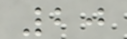20
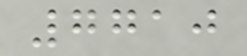7710
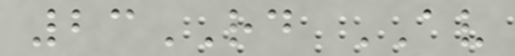23RD AV
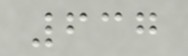637
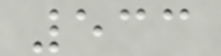533
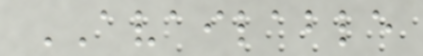AVAILABLE
